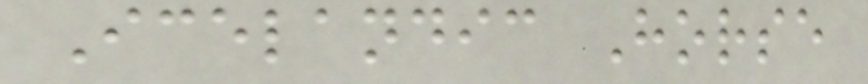Icelandic Horse
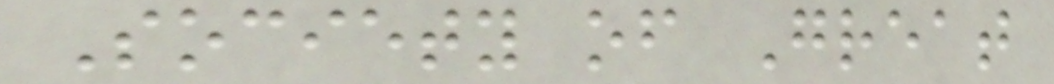Society of Great
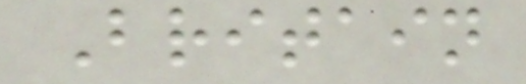Britain
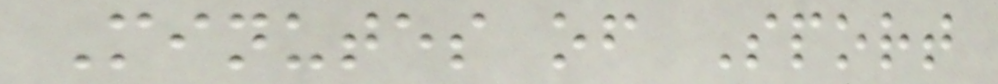Minutes of Sport
